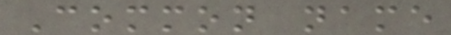Common name
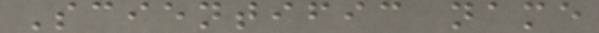Scientific name
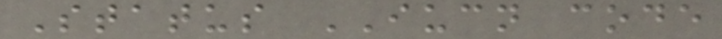Status IUCN code
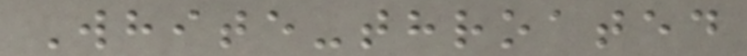White-throated
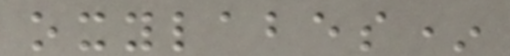oxylabes*
